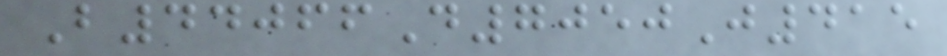B44066D7050J415
